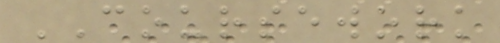COURSEWORK
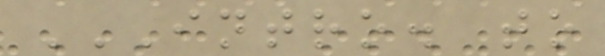INTRO. TO
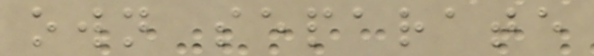own separate
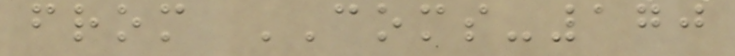from COMS-170
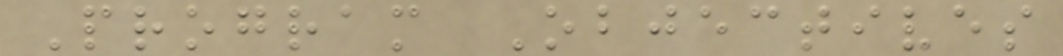Program Objectives
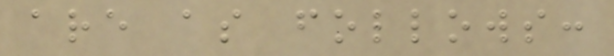are as follows:
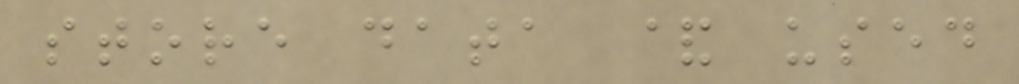store data & used
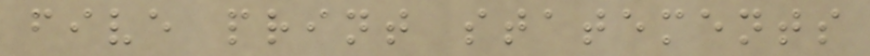five print statements
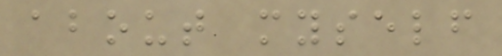about myself
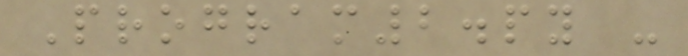Program2.py -
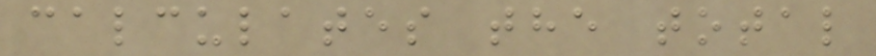calculates the total
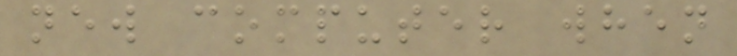new computer when
